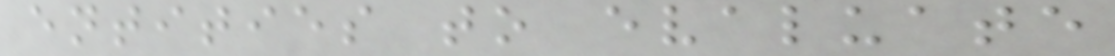entities to evaluate
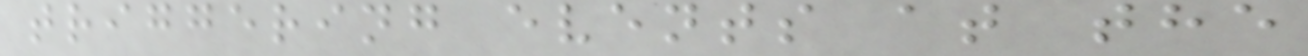triggering events at the
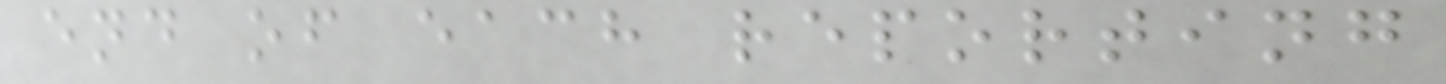end of each reporting
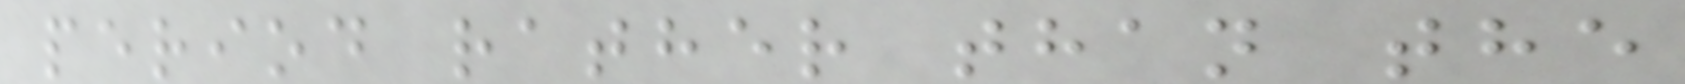period rather than the
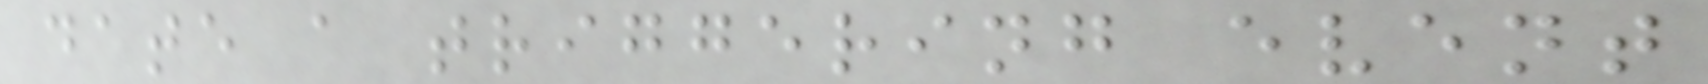date a triggering event
